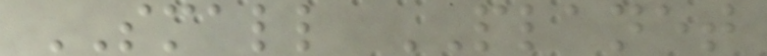SMALL PLANET
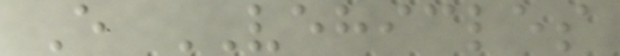E VEHICLES
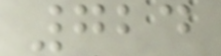724
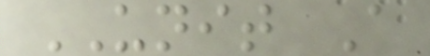UNIT A
